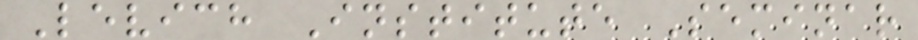Levich Institute Seminar
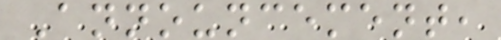Announcement,
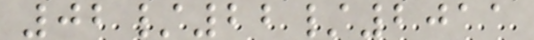02/22/2011
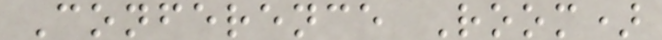Conference Room)
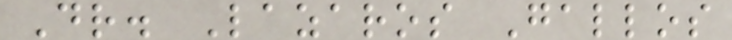Dr. Lazaros Gallos
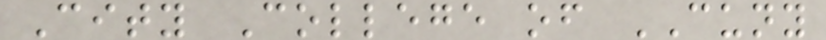City College of CUNY
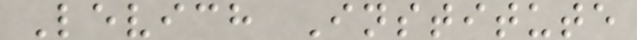Levich Institute
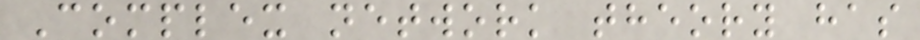Complex network theory has
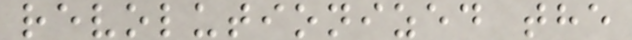revolutionized the
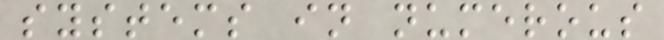systems in numerous
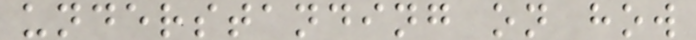understanding on how
